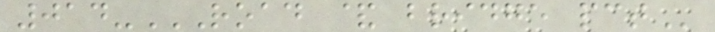014-ROAD & BRIDGE PCT
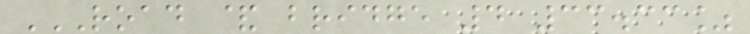ROAD & BRIDGE 4 33.33%
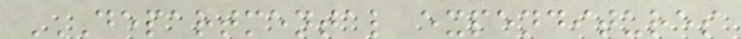DEPARTMENTAL EXPENDITURES
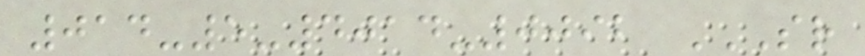014-5-4014-0092 SR
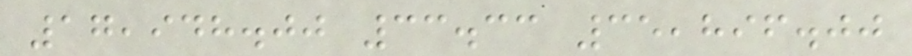17,948.00 33.33 35,896.00
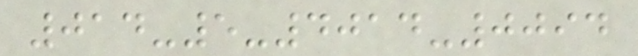014-5-4014-0094
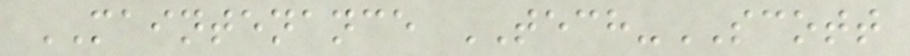MAINTENANCE TECH-SCOTT
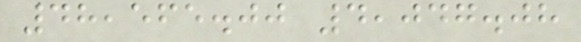48,565.00 4,047.08
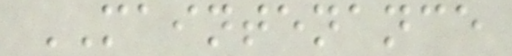MAINTENANCE
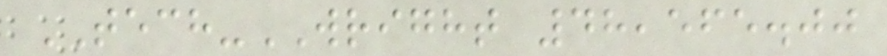TECH-WRIGHT 48,565.00
